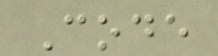Code
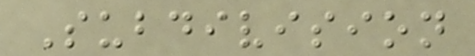Subdivision
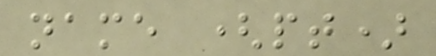name (pt)
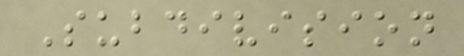Subdivision
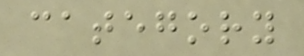category
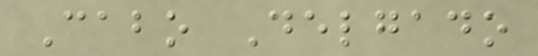Cabo Delgado
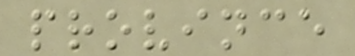province
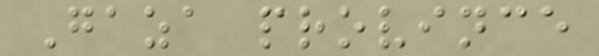Gaza province
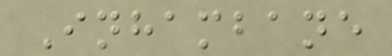Inhambane
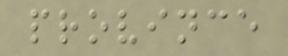province
